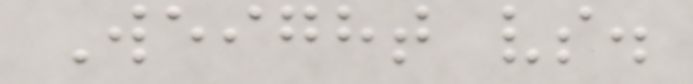Weight vs.
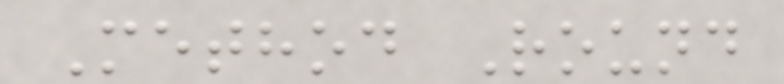Method Round
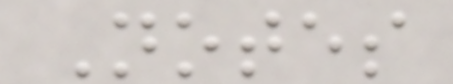Notes
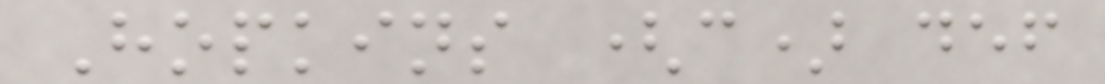Hopkins (c) def
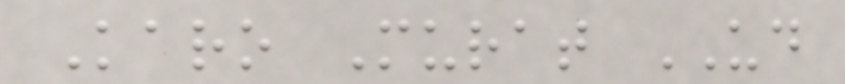Karo Murat UD
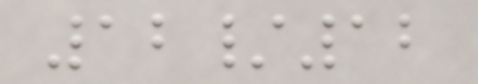12/12
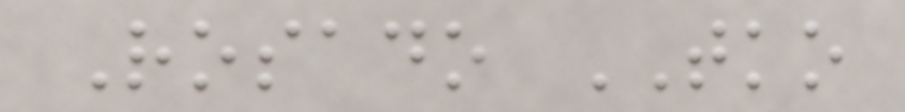Rosado TKO
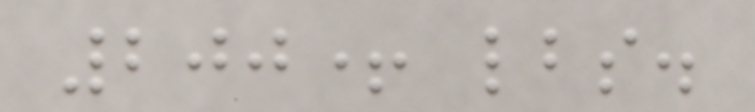200+ lbs.
